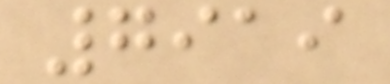7919
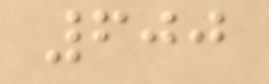600
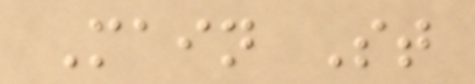Main St
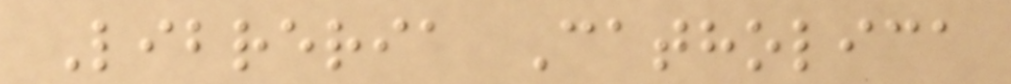Libreria Catholica
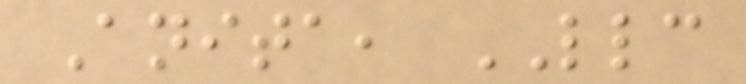Anita, LLC
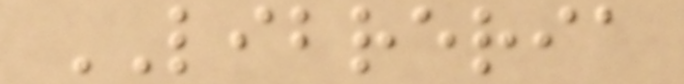LIBRERIA
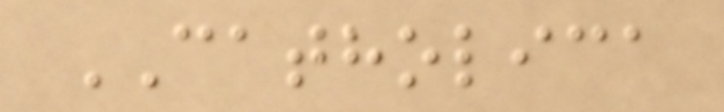CATHOLICA
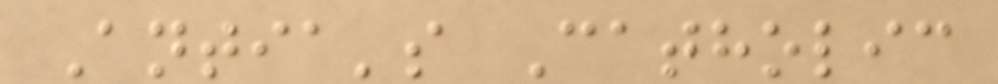Antia's Catholic
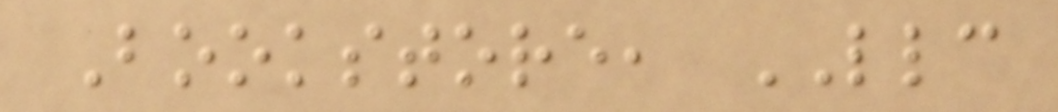Bookstore, LLC
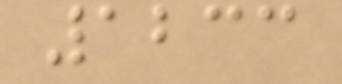1233
